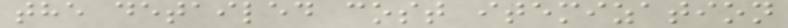the detailed cost itemization
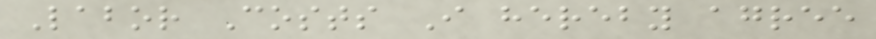Labor Costs I hereby agree
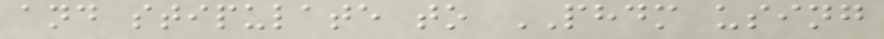and stipulate to PHDM using
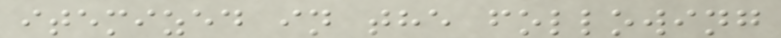itemized in the following
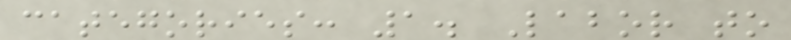categories: 1. Labor to
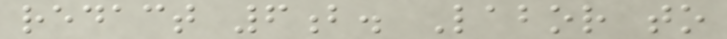redact 6b. Labor to
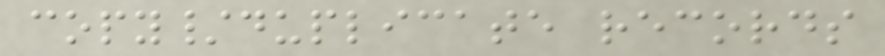copy/duplicate records
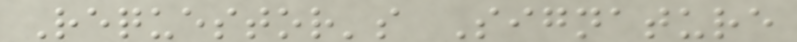Requestor's Signature
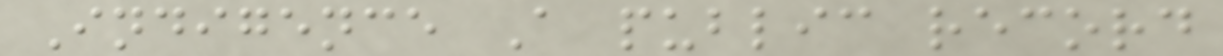Indigence A public record
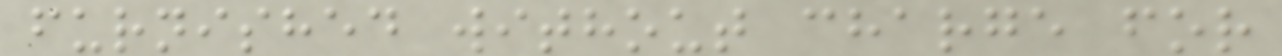furnished without charge for
